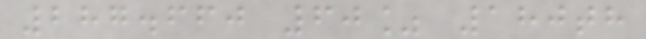287.660 60% 180th
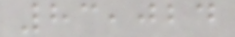83,024
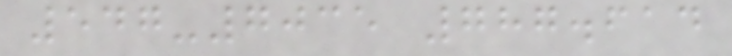547-7035 787.614
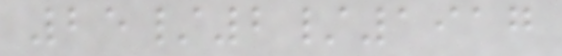25/2/1917
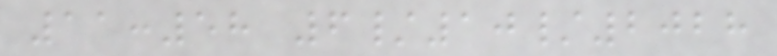11:58 6/10/2028
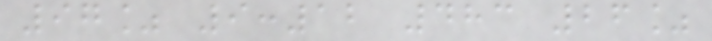97% 9:12 483 26%
